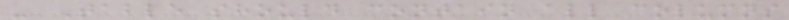- Table should contain all columns
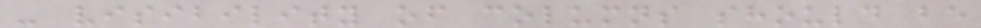- visibility of columns should be
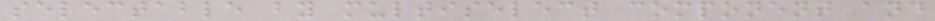selectable by multiselect component and
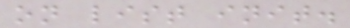on list init.
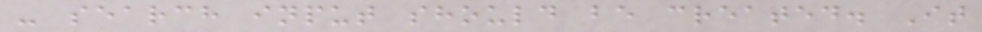- search input should be created. It
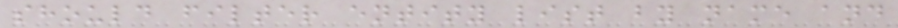should filter entity list by name and
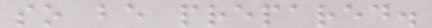so be prepared.
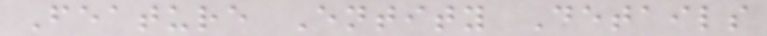Feature Entity Details
